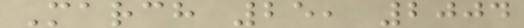March 25, 2004
